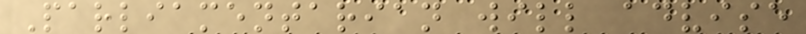Parliamentarian will advise
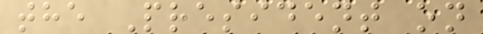the President on
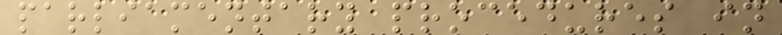parliamentary procedures in
